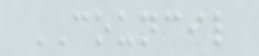COUNCIL
